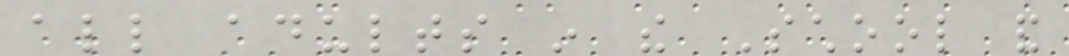all adults in the School and
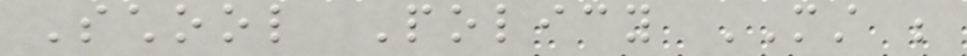School Policy MUST be
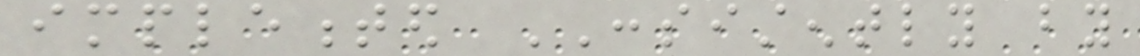implemented CONSISTENTLY by
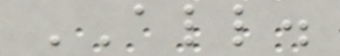ALL.
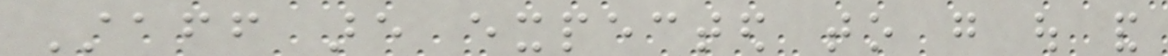Staff are expected to go out and
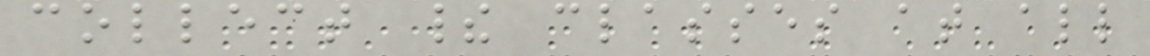collect their classes at all
